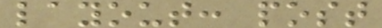layout: post
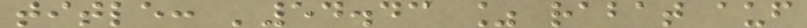title: '54.43 % rabat auf
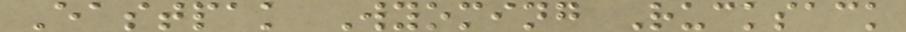Eastpak Wyoming Rucksack
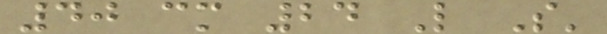40 cm 24 L S'
